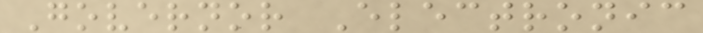Governor Electronic
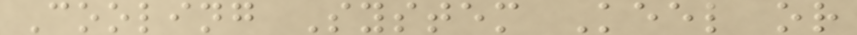Cooling System Keel or
